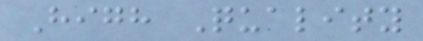High Quality
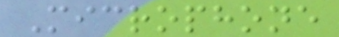Microphone
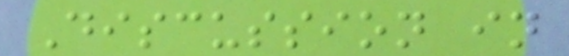Discussion in
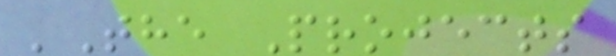'The Projects
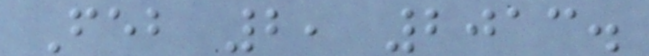Feb 2, 2013.
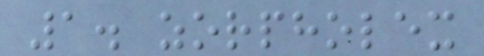1. zorpholex
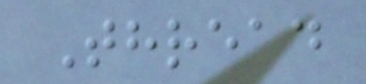Thread
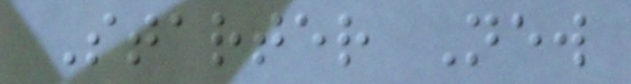Starter New
